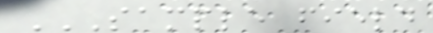SAMPLE FIELD
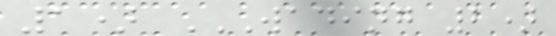1) WADING 2)
